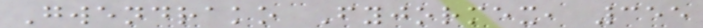Gwendrako Fyjormex, 355
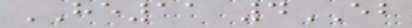HE11 4EB
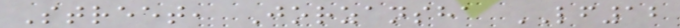Street, Jorzansha LF12
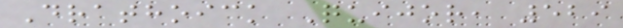Drathoick Quijor, 529
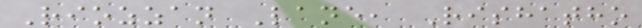Riozzan Lane, Rishatho
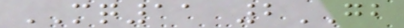MQ11 2GB
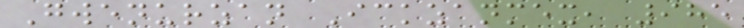Gwenurzan Ickzanmex, 985
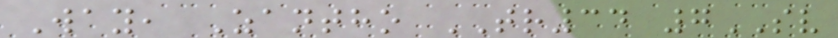Way, Zantho TR34 7SV
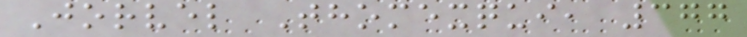Jorvel Thomexqui, 377
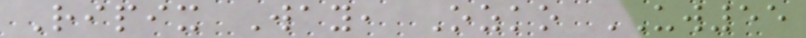Ripix Way, Ozko UW55
